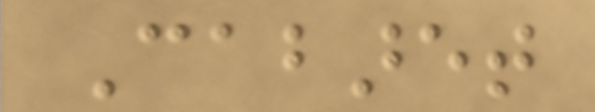Cabaret
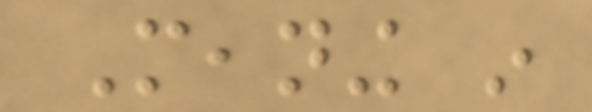Meaning in
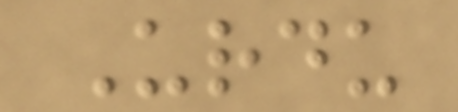Urdu
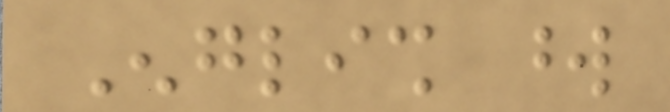English word
